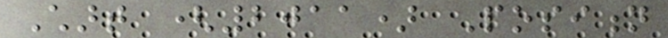Chart (2011) Position
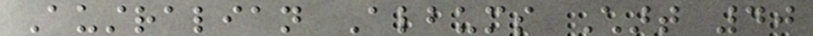Australian Albums Chart 40
